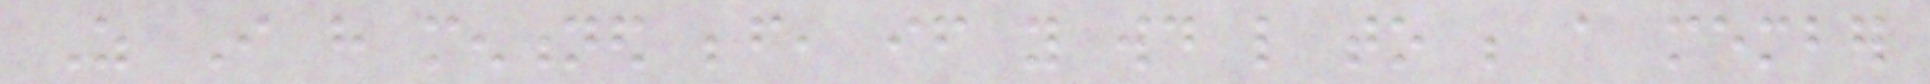As I have mentioned before, if you would like to be a member
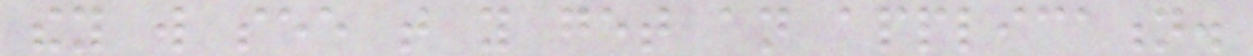they will see that you get an application.
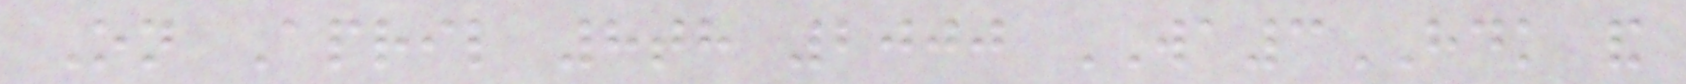On April 8th 2000 WA3HDK and
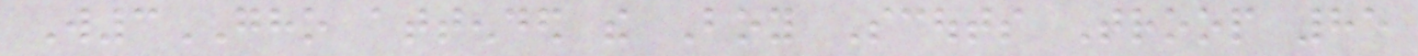W3GHO attended the Boy Scouts Troop 85
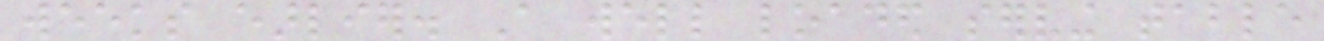weeks earlier. A well loaded serving table
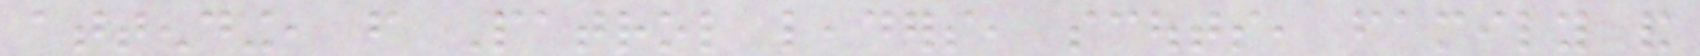attending, from Patrol leaders, scouts, family and
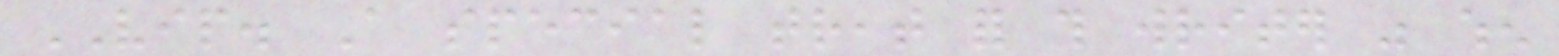VIP. A special treat for this writer was when
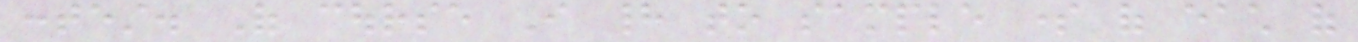contest. Of course I had to sample some of each of
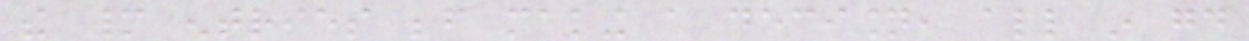the many entries before making a decision, all in good
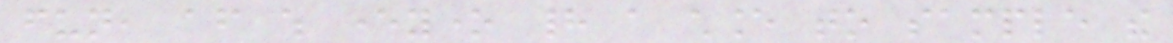fun, after which everyone had a chance to sample the
